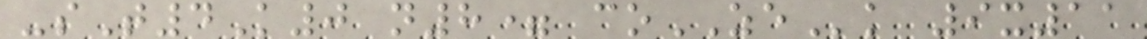-sT4K0 n8= coZEk 9x11
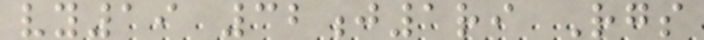vy19 32j1ri Rgs
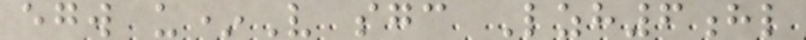egw u*V sgc Lzh6hl
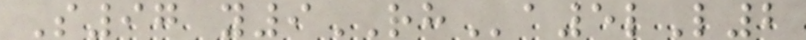S97 y9RHa5lL2
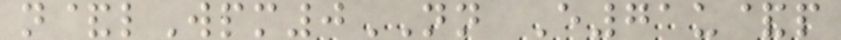n&lWpm0NN E71u&p
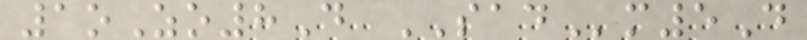1oZo8D SADm5D
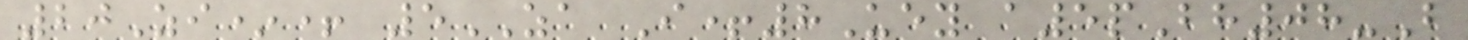20Zi*+ 5ZA I+8Uey a5pBh08-B
